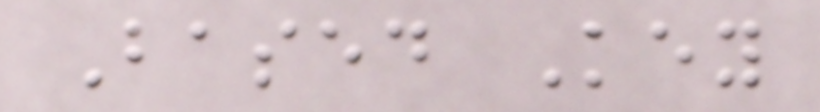Based Key
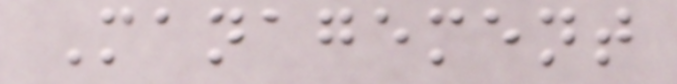Management
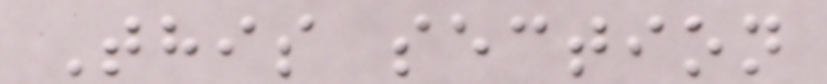This section
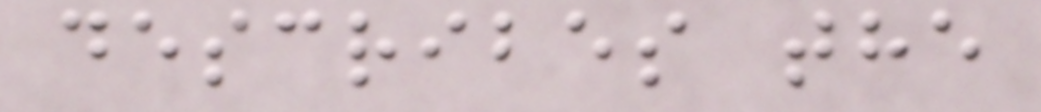describes the
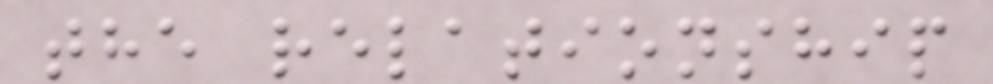the relationship
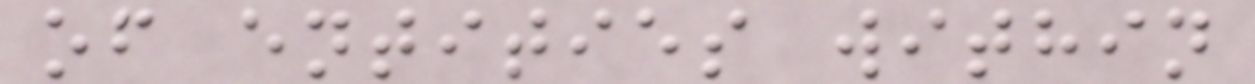of entities within
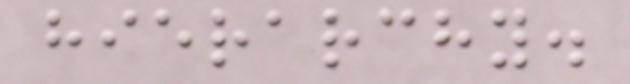hierarchy.
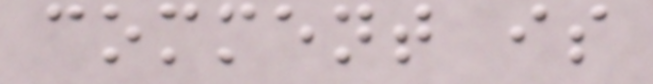comment is
